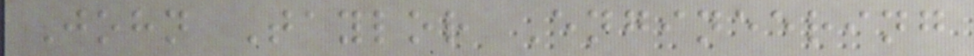John Taylor Engineering
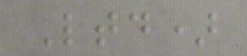Ltd)
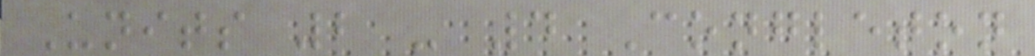Units 2 - 4 Congleton
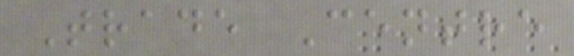Trade Centre
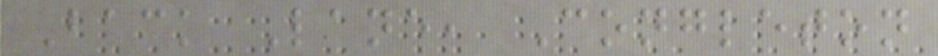Back Lane, Congleton
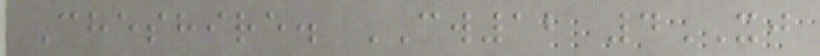Cheshire. CW12 4XJ
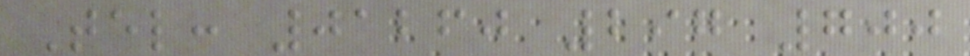Tel: 01260 297 700
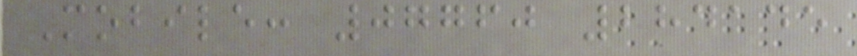Mobile: 07760 284145
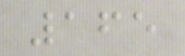165
